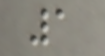1
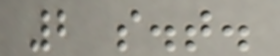2 s.t.
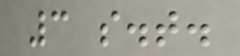3 s.t.
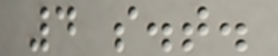4 s.t.
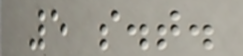5 s.t.
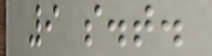9 s.t.
